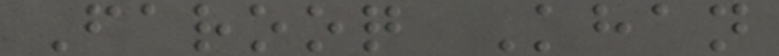Farooq Khan
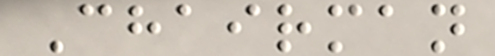Chairman
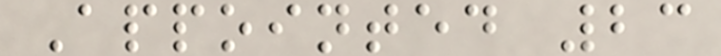Appointed 23
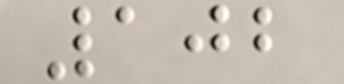102
